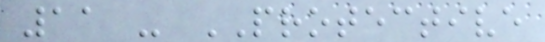11 - PROTECTIVE
